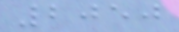2050
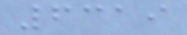6319
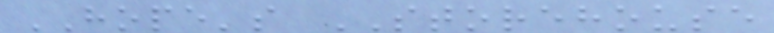HOPE's STOREHOUSE
